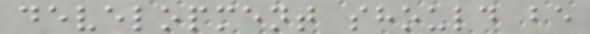development should be
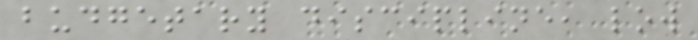budgetary discipline, low
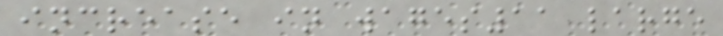increase in wages11 large
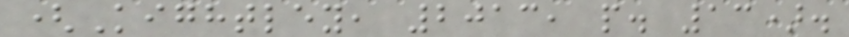(Kightley, 2013, p. 13).
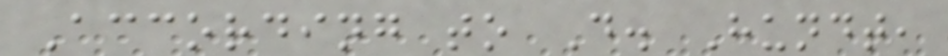According to D. Hundt,
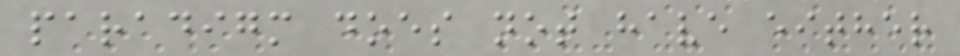paradigm does not have either
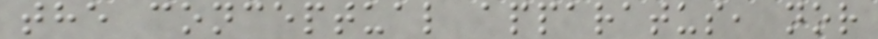the conceptual apparatus, nor
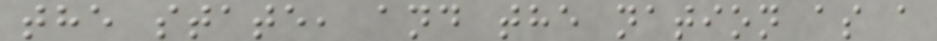the state, and the nation as a
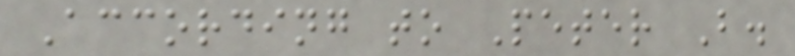According to Peter B.
